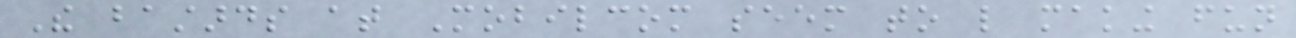The bastards at Mobilcom seem to like making fun
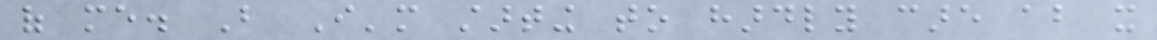of me. But I'm starting to hardly care about it
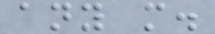any more.
